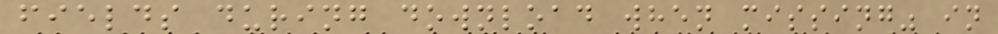fields during download when missing" in
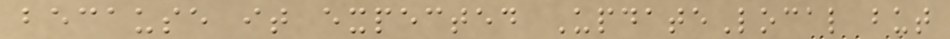because it expected UpdateLocal but
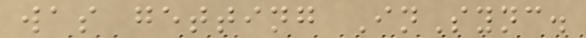was getting InSync.
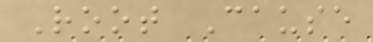Root Cause
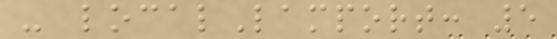- localLamport: 5
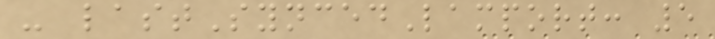- lastSyncedLamport: 5
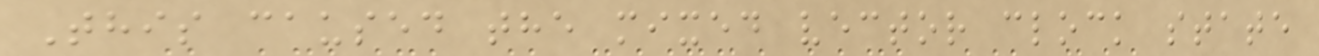This caused the mixed vector clock state
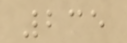235
